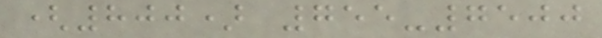(800) 755-7500
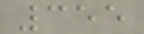355
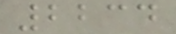2234
